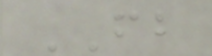FB
